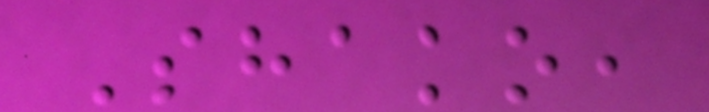Shako,
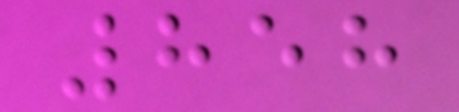858
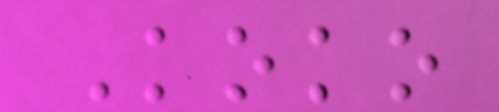Koko
